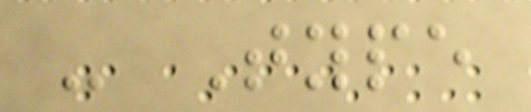- Type
